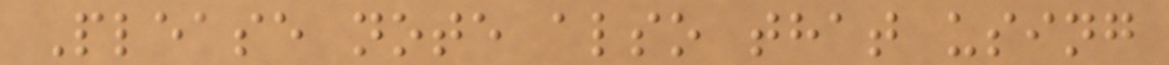Please note also that using
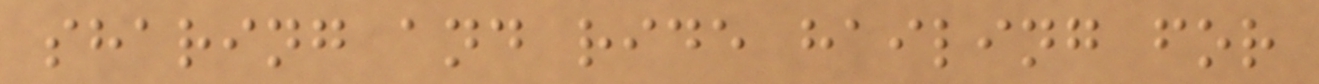sharing and ride hailing for
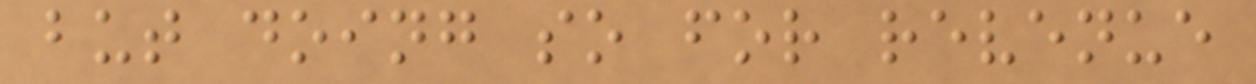but doing so for revenue
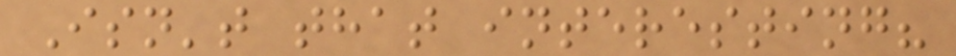Isn't that interesting?
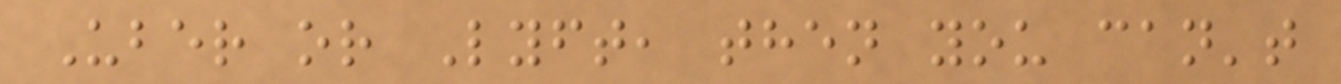Uber or Lyft, then you can't
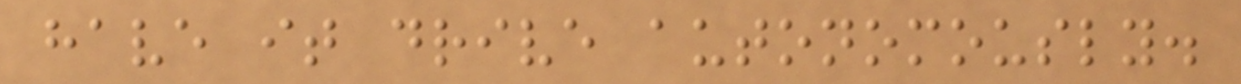have it drive autonomously.
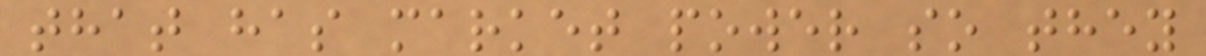that has market power so they
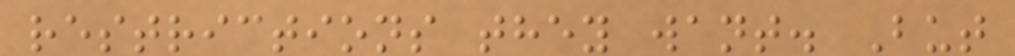restrictions they want. But
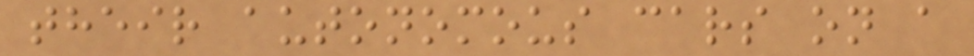their autonomous cars on a
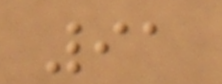91
